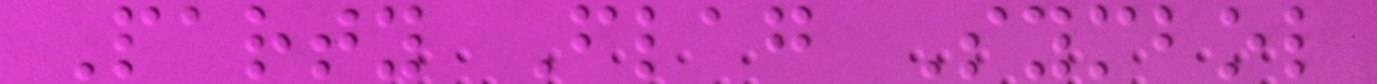Party Flag Symbol
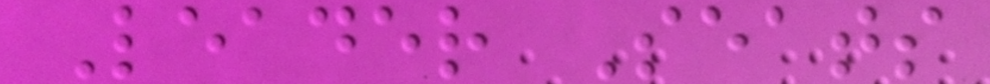Leader Seats
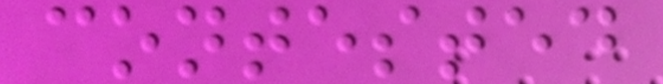contested
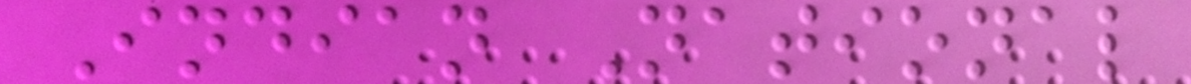Indian National
